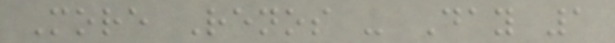More Renos - Day 1
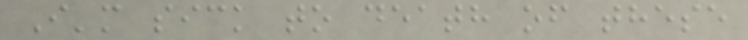I'm sick to death of these
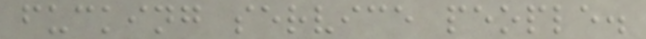fucking service people.
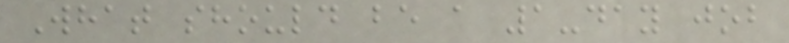What should be a 1-day job
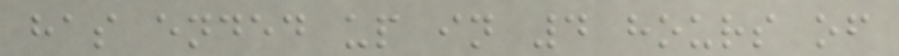has ended up in 4 hours of
